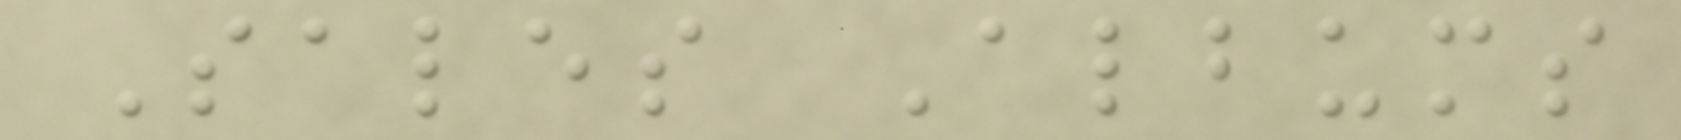Sales Albums
